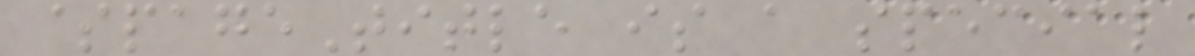$pageTitle is a special
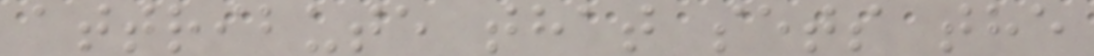attribute that sets the
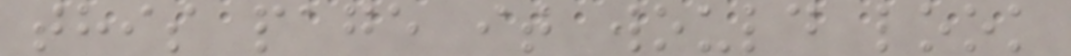this page it would look
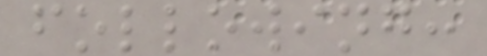following:
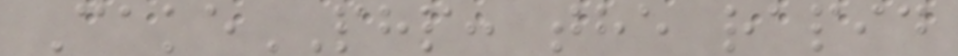CakePHP: the rapid
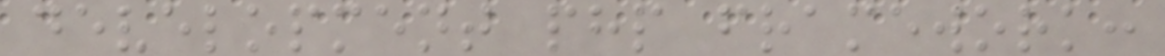development php framework:
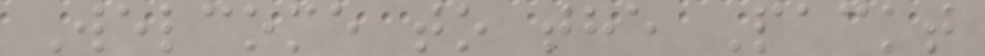Welcome to the Packt
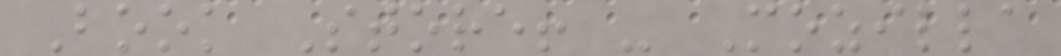Book Store! - Mozilla
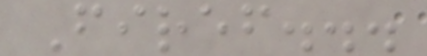Firef...
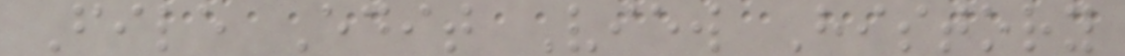File Edit View History
